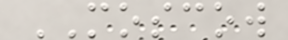MOSCOW
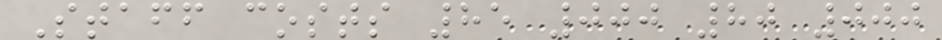Staff costs 85 000 80 000
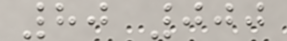80 000
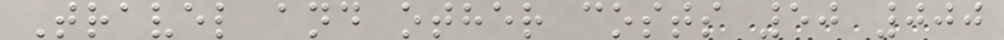Travel and other costs 50 000
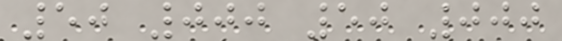50 000 50 000
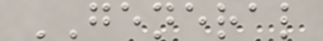GENERAL
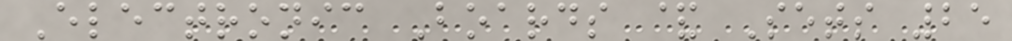Electronic Boards & Sets 25
